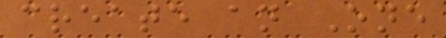create an One
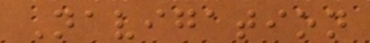Navigation
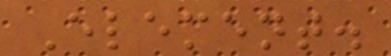Element.
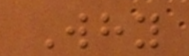Why
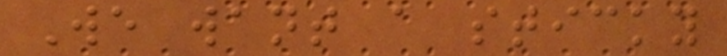We want a sticky
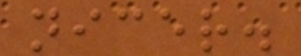nicer.
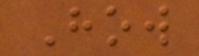How
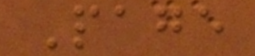Page
